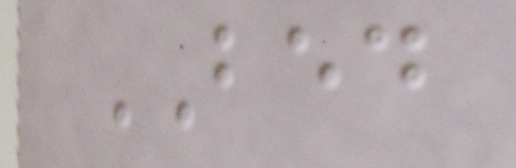BED
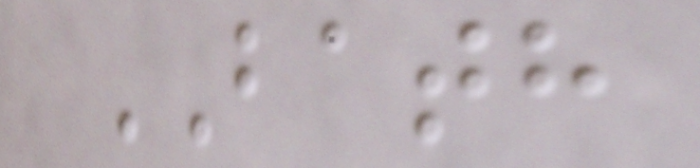BATH
